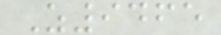Z9465
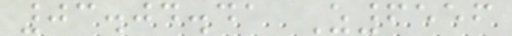03.04.41 Z6556
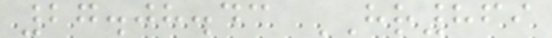27.08.43 HR869
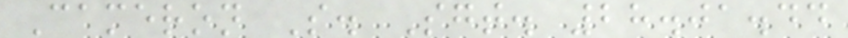Cameron S. Sgt. 28.01.44
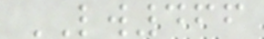LW466
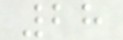28
